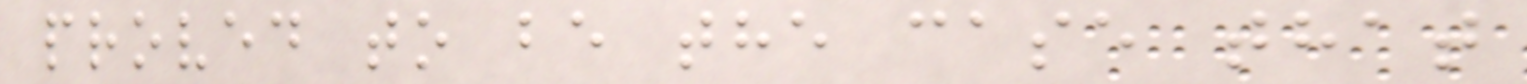proved to be the case that
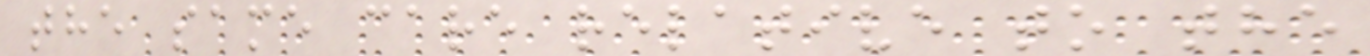the same care relative to the
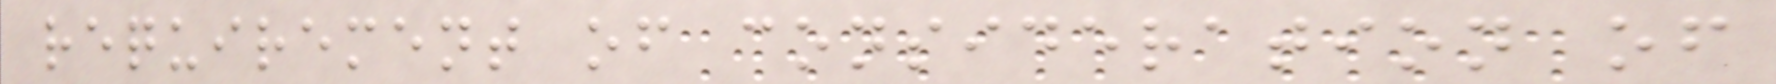requirement of consideration of
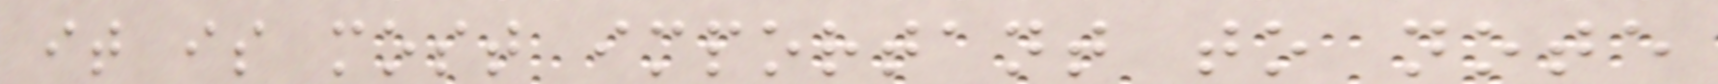it is most important to note
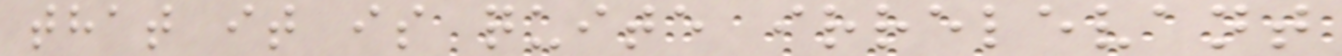that it is quite irrelevant
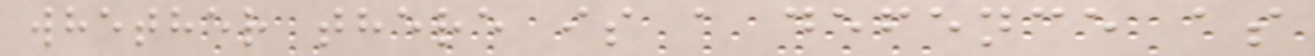whether there is a defence as
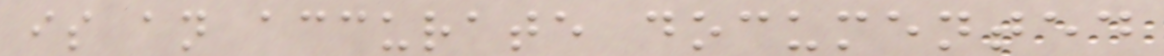is an accurate documented
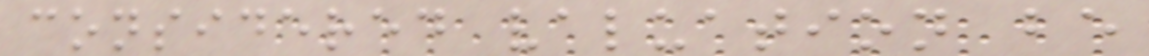considered valuation be
